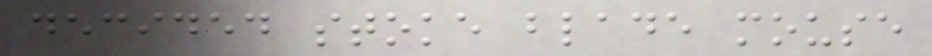decided stoke blade mouse
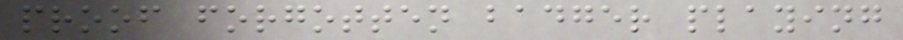proof forgotten badger playing
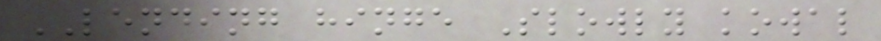LENDING hinge Slowly kowal
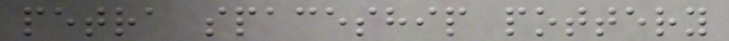petra spaceship pottery
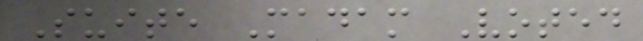Suite Madam Voted
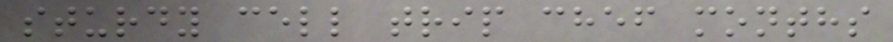sturdy cell trip chef months
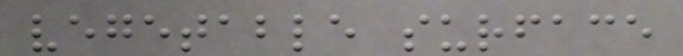vegetable surface
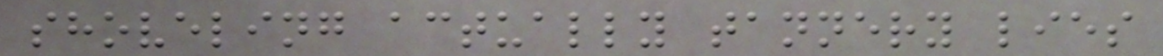shoveling actually tannery lies
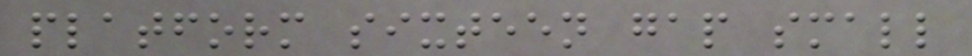platform sixteen gap small
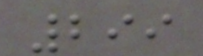299
